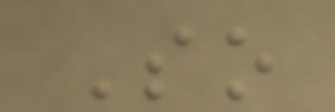So
